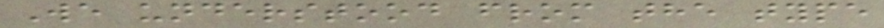We understood from the type
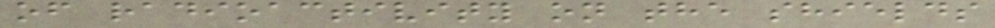of radioactivity on the shields
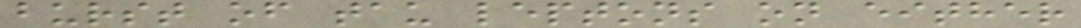burst of tau leptons on either
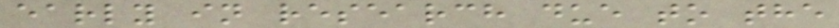early in research due to the
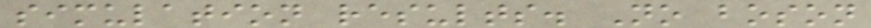simulation results. No boson
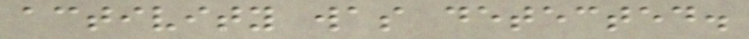activity was detected.
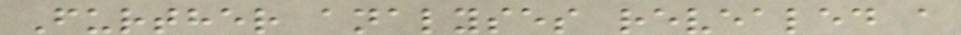Further analyses revealed a
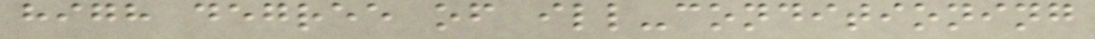high degree of ill-conditioning
